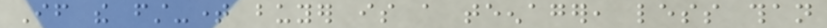If the first-time buyer is a teenager, less than
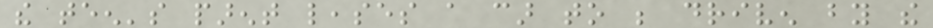the teen's parent leases a car to be driven by the
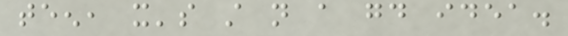teen, it's still not a good idea.
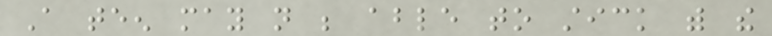A teen may not be able to stick with the
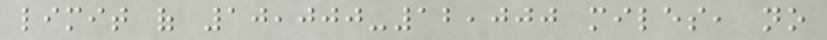limit of 10,000-12,000 miles, no
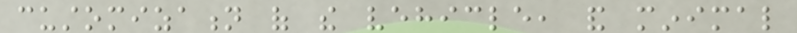customization of the vehicle, and minimal
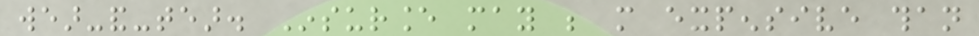wear-and-tear. Insurance may be more expensive than
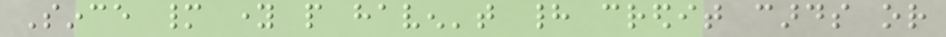Since many young people haven't had credit cards or
